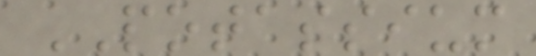POTASSIUM
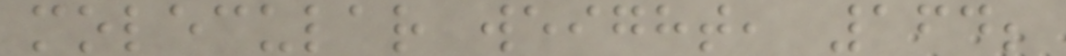molecular weight, 164;
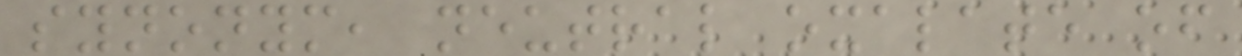synonym, neutral oxalate of
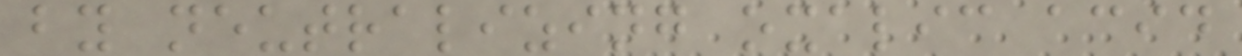by neutralizing oxalic acid
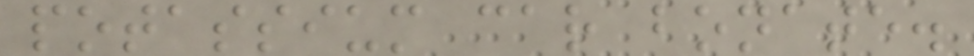potassium car bonate.
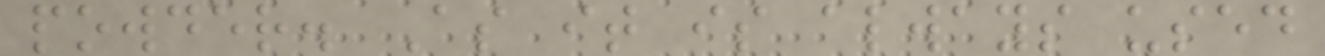powder. As it is always used
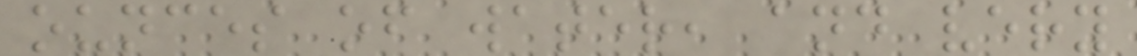ounces of water, and very
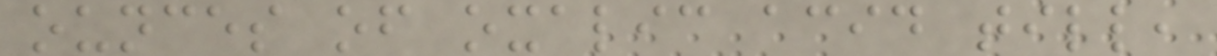ounces of oxalic acid till,
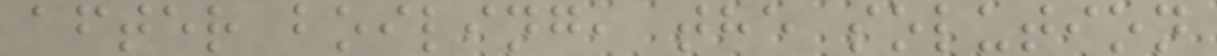after boiling, the solution
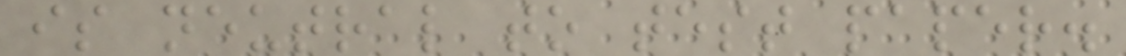is neutral to test paper.
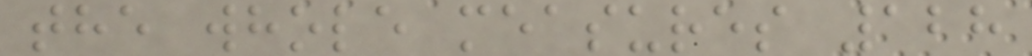the whole measures 128
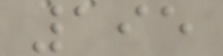195
